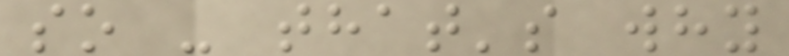so - that's why
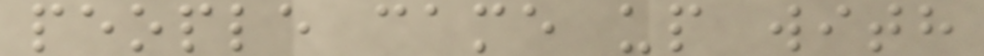people came up with
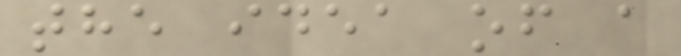the idea of a
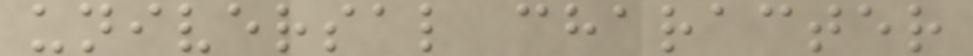universal character
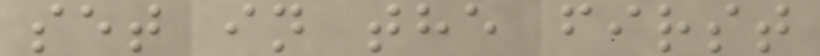set in the first
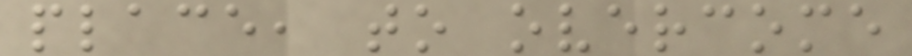place, to overcome
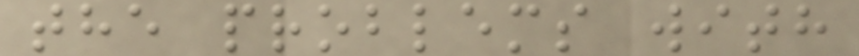the problems with
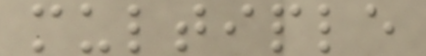multiple
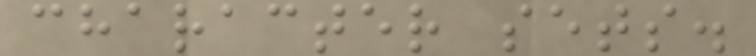character sets.
